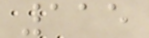115
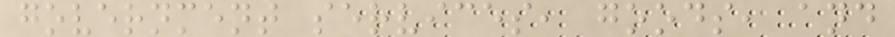government services, goods, and
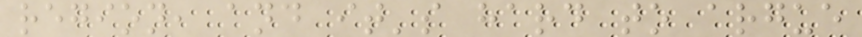region, and it's hard to argue
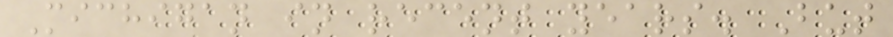Michigan in recent years. But
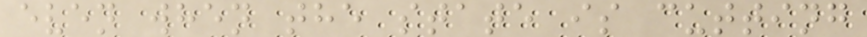even when the state is cutting
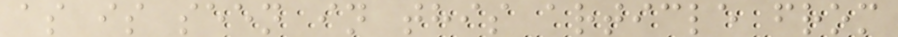as is seen in this article from
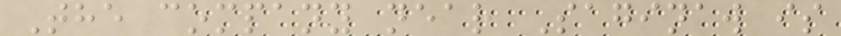The company near Saginaw is
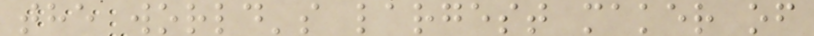the world's largest maker of
